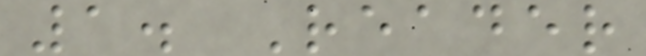1. Reader
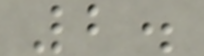2.
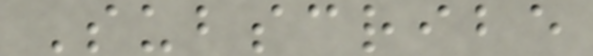Subscribe
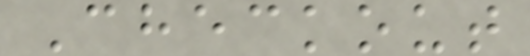Checkout
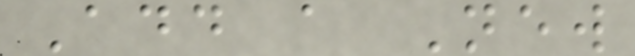Add a New
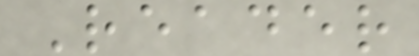Reader
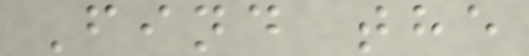Find the
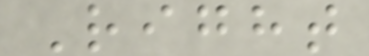Right
